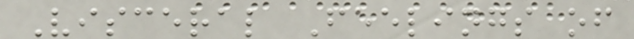Visceral Feelings of
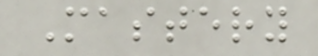Mastery
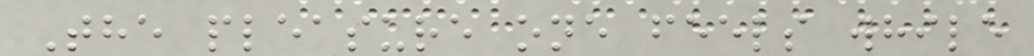The pleasure one feels while
